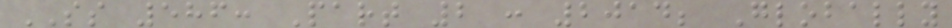SS 586: Part 2 : 2014; Globally
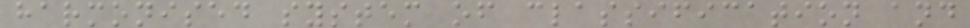harmonised system of classification and
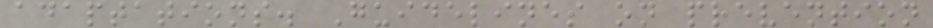adaptations. Guidelines on prevention
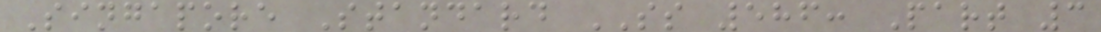Singapore Standard SS 586: Part 3
